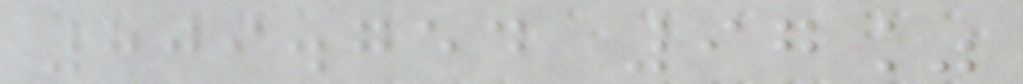809.754 97%
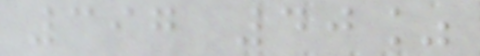397 40%
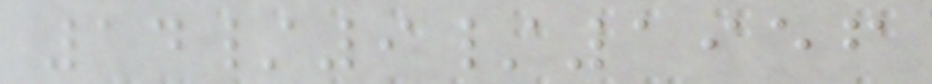14/9/1956
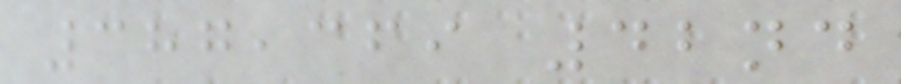387,369 42nd
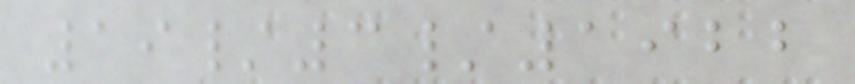19/3/1922
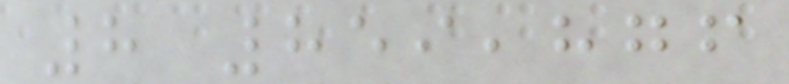8 859,876
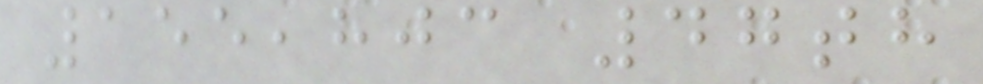155,803 47th
